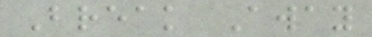Break Away
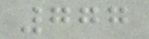777
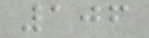106
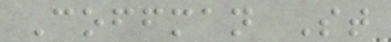Coffman St
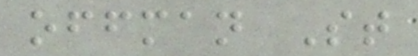offman St
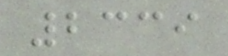2339
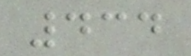434
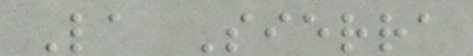La Sierra
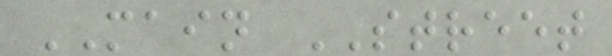MAIN STREET
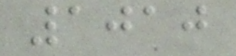1010
